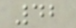42
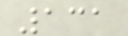131
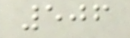506
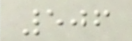506
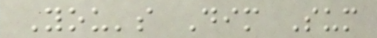You's Dim Sum
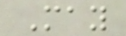May
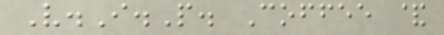V.I.P. Coffee &
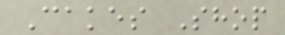Cakes Shop
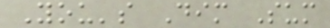You's Dim Sum
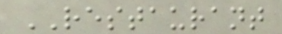RESTAURANT
